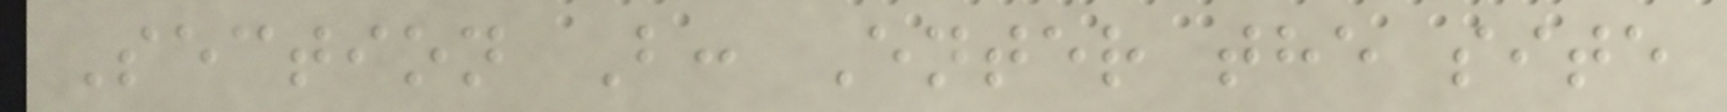Section B: Enter the site
